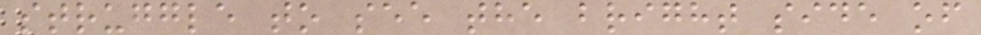struggle to see the bright side of
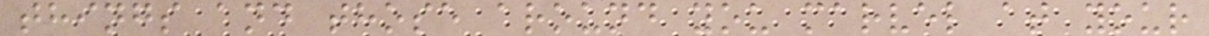things and those around you marvel at your
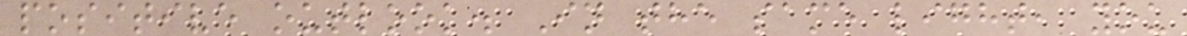positive outlook. In the same light, you
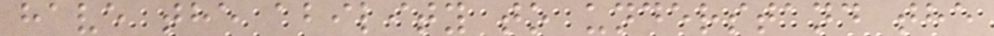have the ability to understand the
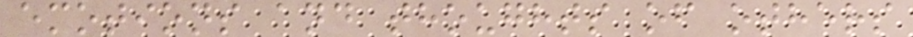emotions and thoughts of others
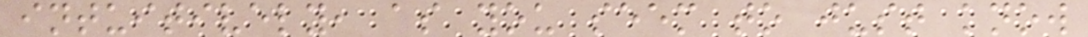intuitively, as you seem to just know
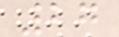27
